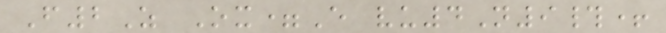F2Z Ox=E vu4N9#+
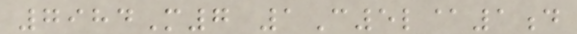7984M7 1C5l@1d
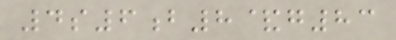4s6b8&g83
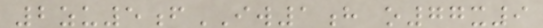2zu5fIW1h o77x9
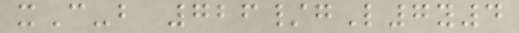xC-b 726/gL7y4
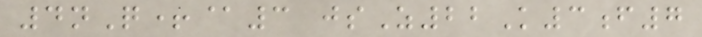4nQ+@3 jsZ22K3f7
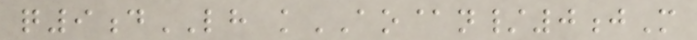q9dLH kAO@n/0jM
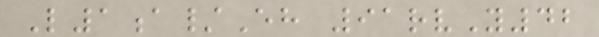L1a/Eh 91rvY42
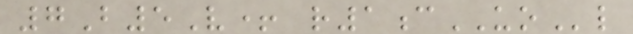7B5V+ r1cUOl
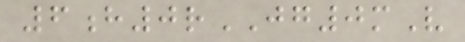6h0rJG0mV
